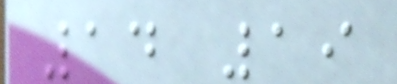14 19
